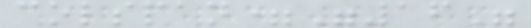colspan="16"
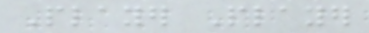Player Player
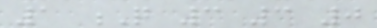1 Q 3 3 0
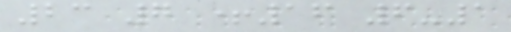23 7 +16 6-1
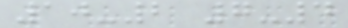10-2 7-4
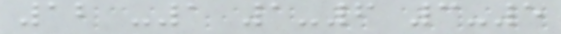12 -1 1-6 3-5
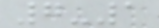7-1
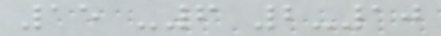15 -6 2-10
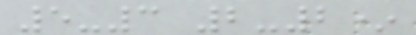5-3 2-2*
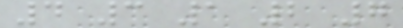4 3 1 2 7
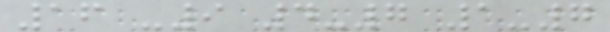16 -9 4-7 1-7
